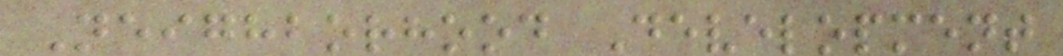Neighborhood Development
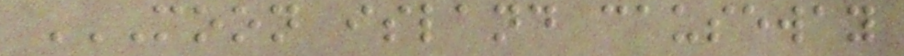MOON ISLAND CAUSEWAY
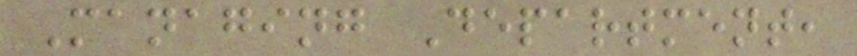Managing Department,
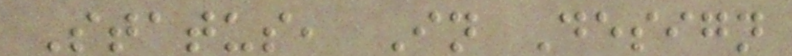Status, In Design
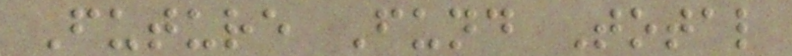Future Fund Total
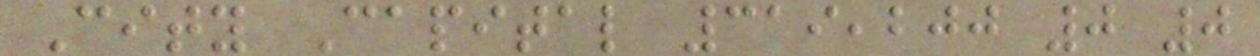City Capital 319,200 0 0
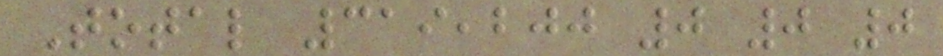Total 319,200 0 0 0
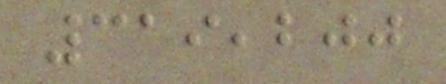319,200
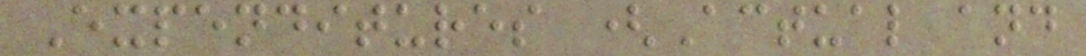Expenditures (Actual and
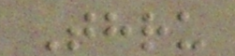Thru
